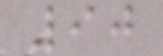90
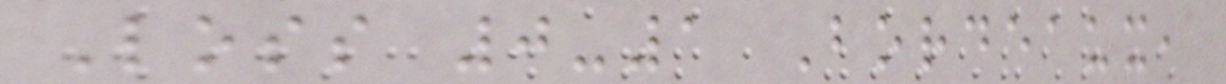Loss 0-1 Bordeaux,
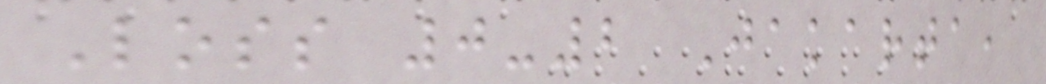Loss 0-2 Jakarta,
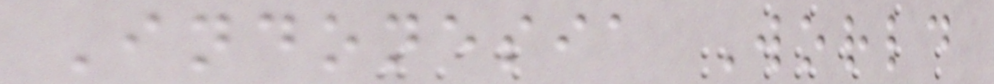Indonesia World
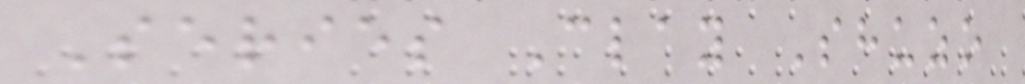Series Clay Shuzo
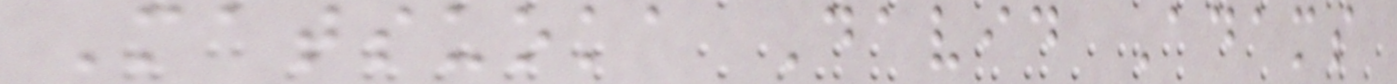Matsuoka David Adams
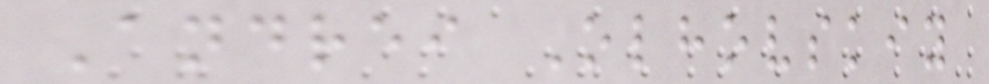Andrei Olhovskiy
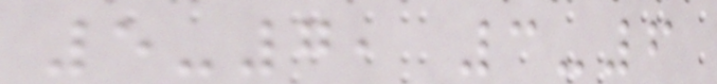5-7, 3-6
